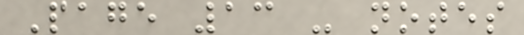Page 13 - notes
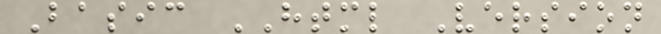Basic HTML Version
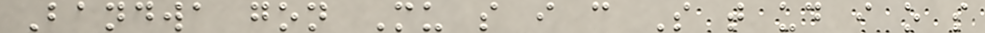Bandwa gon Mu s i c S t ud i o s
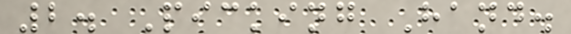2. Picking Hand.
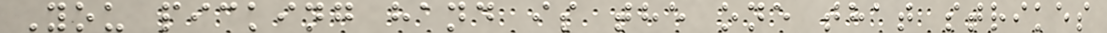You picking hand is the one that strikes
